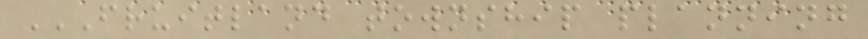FRUITLAND TOWNSHIP PLANNING
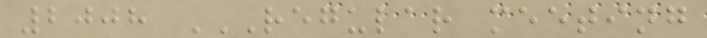2008 REGULAR MEETING
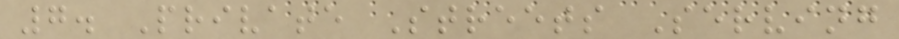7. Private Streets Serving
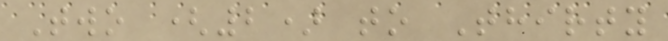Two (2) to Thirty
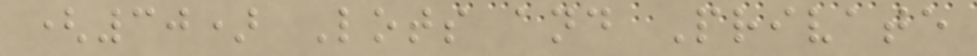(30) Lots and Private
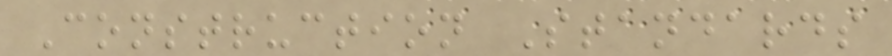Construction Standards
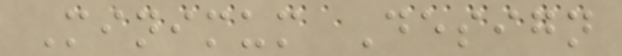Minimum Design
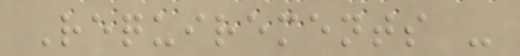Requirements -
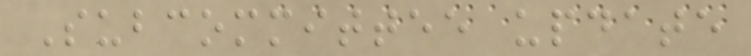Subcommittee update
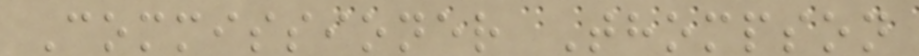Commissioner Thompson
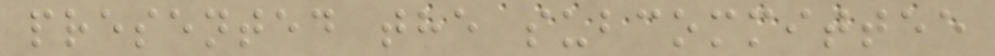presented the subcommittee
